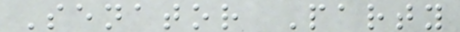Senator Party
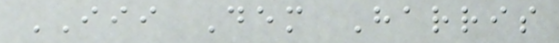III Dem Harris
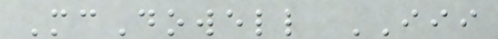McDowell III
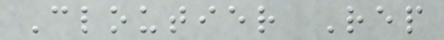Cloutier Rep
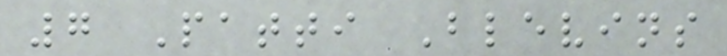7 Patti Blevins
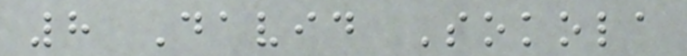8 David Sokola
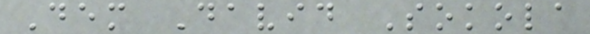Dem David Sokola
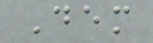Dem
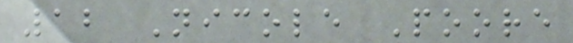12 Nicole Poore
